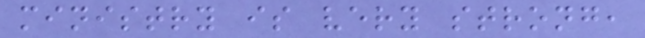ministry is very strong,
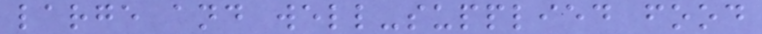large and well-supplied food
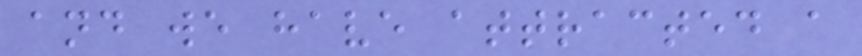and we have attracted a
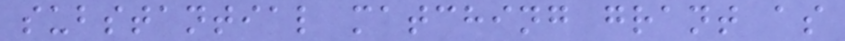substantial matching grant as
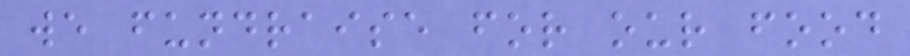we fundraise for our food
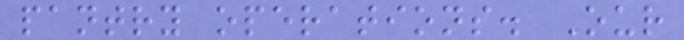pantry operations. Our
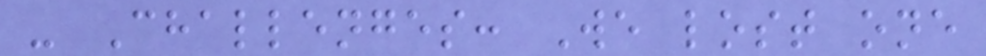- Challenges: We lost one
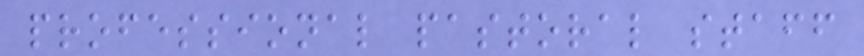professional pastoral staff
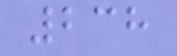238
